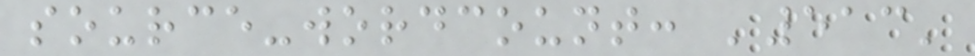source-wordcount: '513'
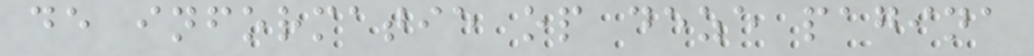de informatie op deze pagina
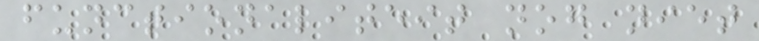functionaliteit nog niet
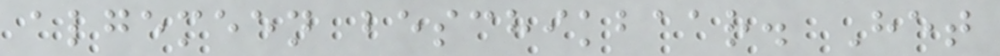algemeen beschikbaar. Het
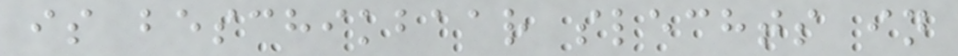is beschikbaar slechts in
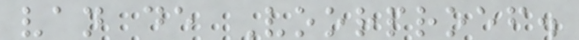van de Voorproef.
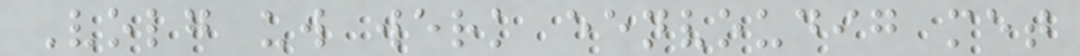Volg uw werk eenvoudig met
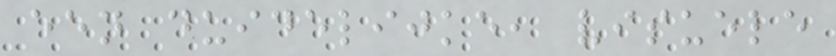een duidelijke, visuele
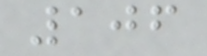106
